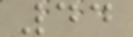44
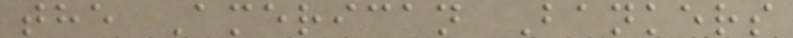the American Bankers
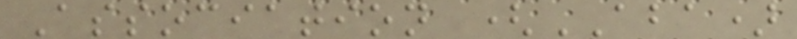Association (ABA)
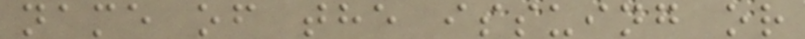name of the issuing or
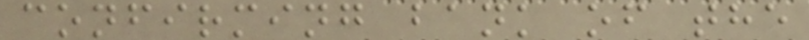confirming bank of the
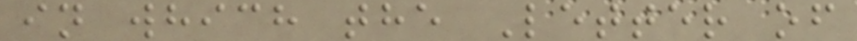in which the Letter of
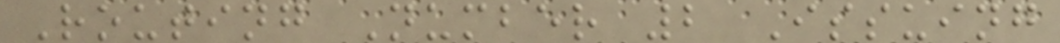Routing Number 2 Issuing
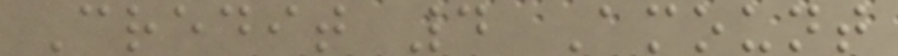Credit 4 Amount
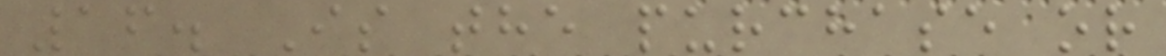16. Is the purchase or
